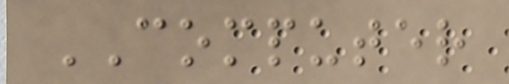COMPUTER
